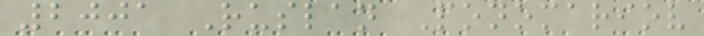2001 Ruslan Ponomariov
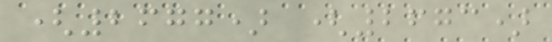(2677) (2673)
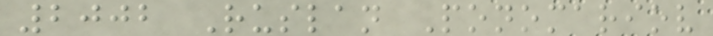2002 Ruslan Ponomariov
